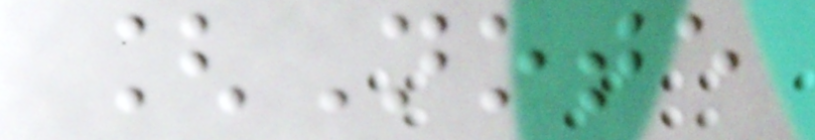[Note
